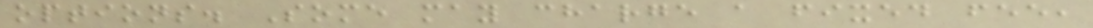options. Some may charge a fixed fee,
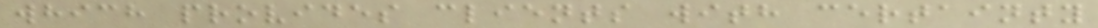which provides clients with certainty
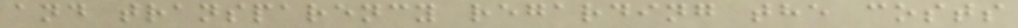and transparency regarding the costs
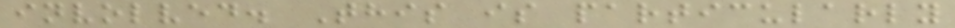involved. This is particularly
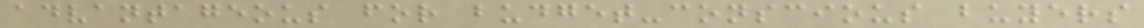advantageous for budget-conscious buyers
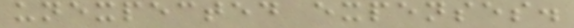unexpected expenses.
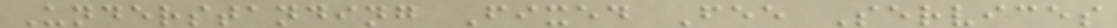Understanding Fixed Fee Services
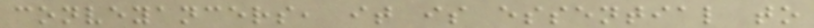conveyancers, it is essential to
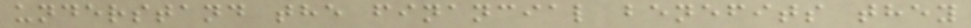understand the financial benefits they
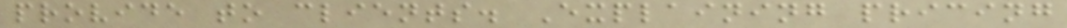provide to clients. Explaining pricing
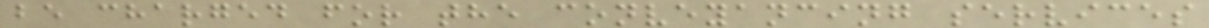be charged for the conveyancing services
